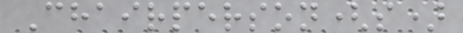Chairperson(s)
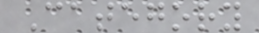Category
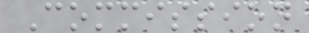Commission
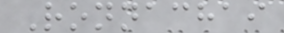Ronnachai
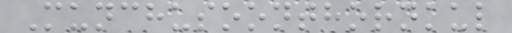Munchusoonthornkul
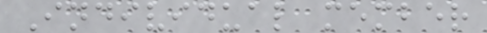Individual member
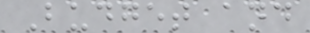Budget and
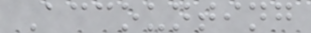Accounting
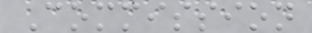Commission
